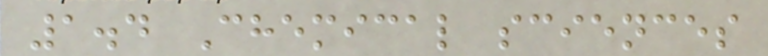1.4 Chemical sciences
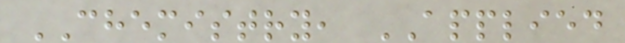CHEMISTRY, APPLIED
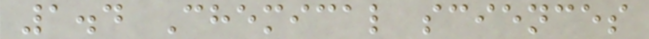1.4 Chemical sciences
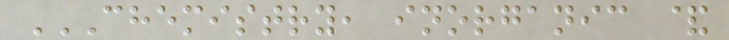CHEMISTRY, INORGANIC &
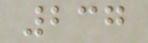237
